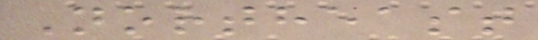Northeast
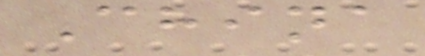China
